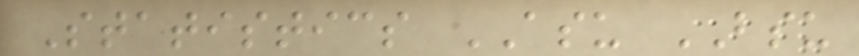Statistics ASU BSU
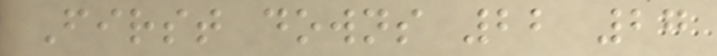First downs 22 27
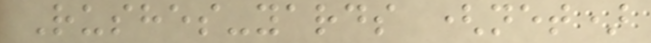Rushes-yards (net)
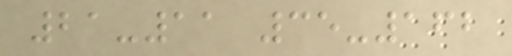21-11 35-162
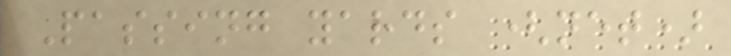Passing yards (net)
